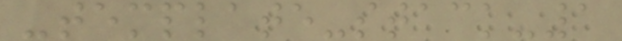-template-stack-1
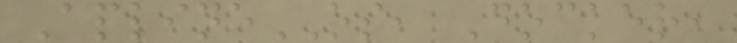AplineOS, Docker,
